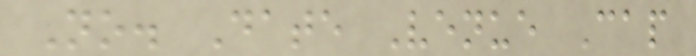No. Date Venue Cap
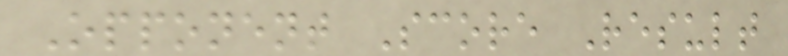Opponent Score Result
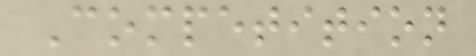Competition
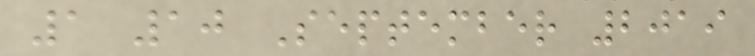1 10 September 2019
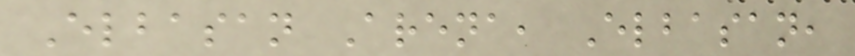Elbasan Arena, Elbasan,
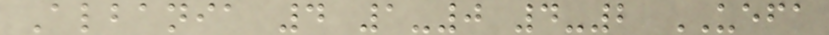Albania 4 1-0 4-2 UEFA
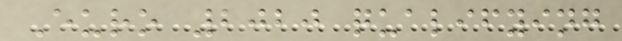Euro 2020 qualifying
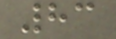83
